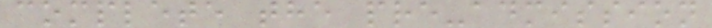complete the pre-admission
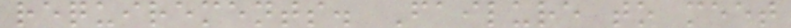requirements. Failure to meet
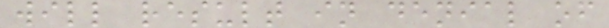will result in denial of
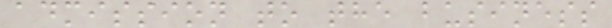admission to the business
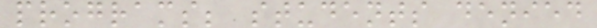programs; students denied
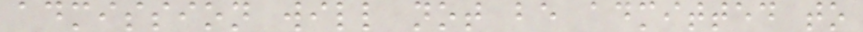admission will not be admitted to
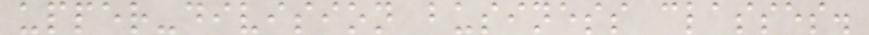upper-division business classes.
